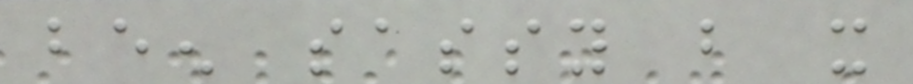been sassy but it
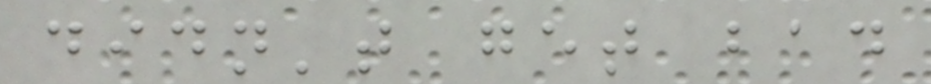didn't get bad
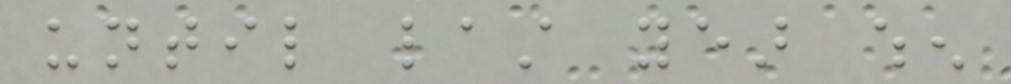until last year when
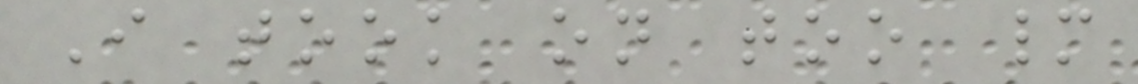I took on too many
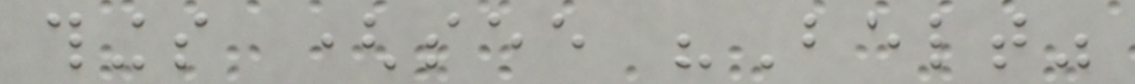things (see "Belt"
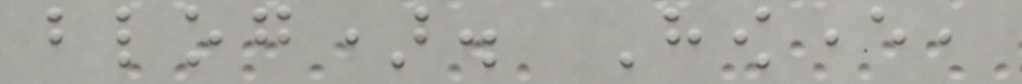blog). However,
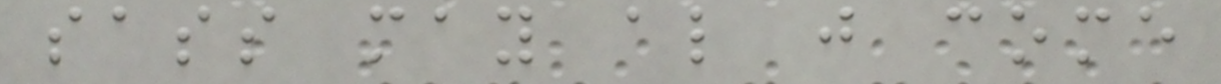sass may also just come
